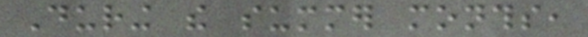During the summer months,
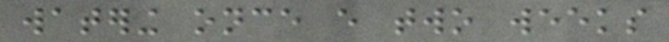watering once every two weeks
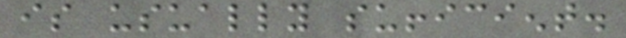is usually sufficient.
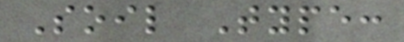Soil Type:
